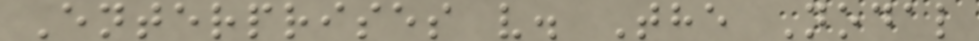Enterprises v. The Nodal
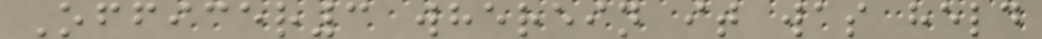Officer3 wherein it was held
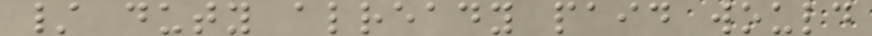/ duty already paid would
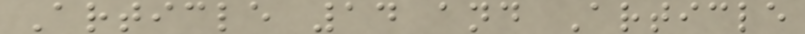Article 14 and Article
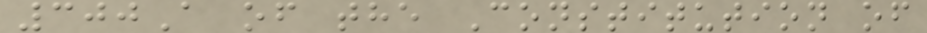300A of the Constitution of
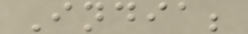India;
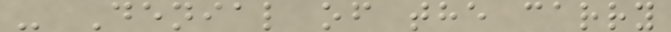- Denial of the carry
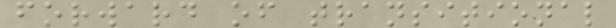forward of transitional
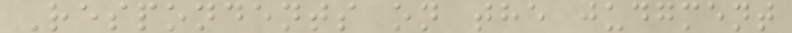Respondents on the judgment
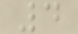4
